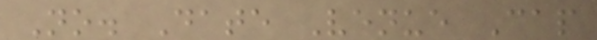No. Date Venue Cap
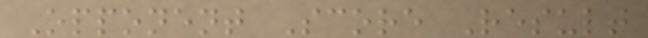Opponent Score Result
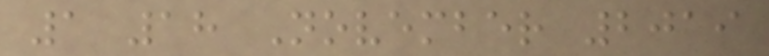1 18 November 2019
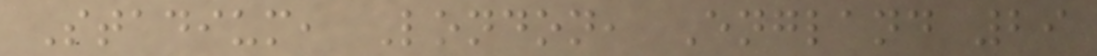Stadium, London, England 29
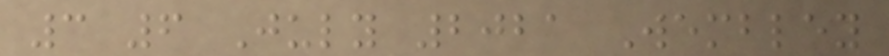3 6 July 2021 Wembley
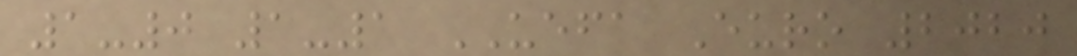1-0 1-1 UEFA Euro 2020
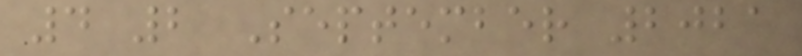4 2 September 2021
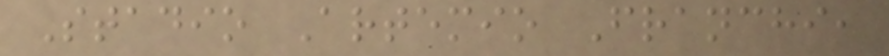Stadio Artemio Franchi,
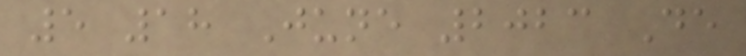5 18 June 2023 De
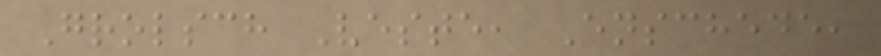Grolsch Veste, Enschede,
